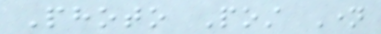Photo Post Name
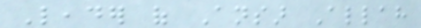Leader of Ansar Allah
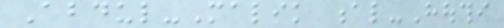Abdul-Malik al-Houthi
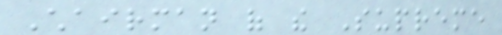Chairman of the Supreme
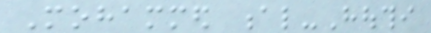Mohammed al-Houthi
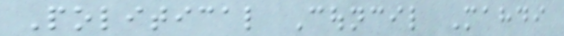Political Council Mahdi
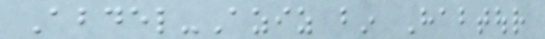Abdel-Aziz bin Habtour
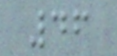46
